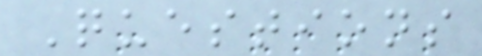Questions
